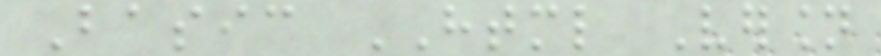Basic HTML Version
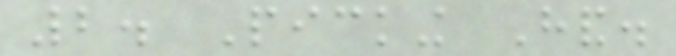2. Picking Hand.
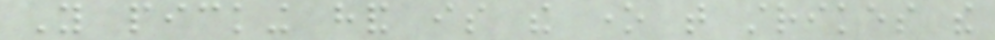You picking hand is the one that strikes the
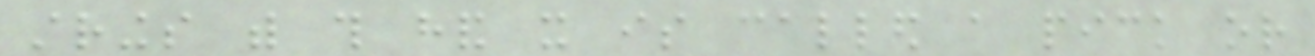strings with this hand it is called a pick or
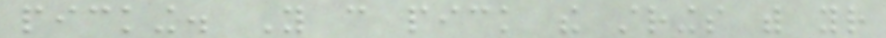picking. You can pick the strings with your
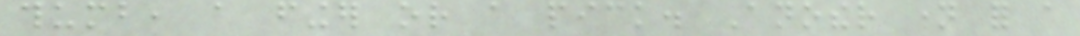thumb, a finger or a pick. Another name for a
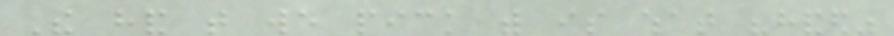The hand that we pick with is what "handed"
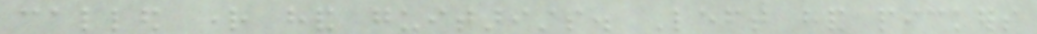called right hand guitarists. Left hand pickers
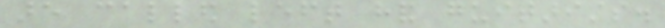are called left hand guitarists.
